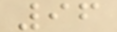96
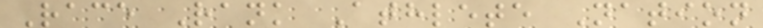Race Rank Athlete Nation
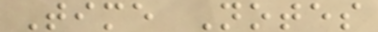Time Notes
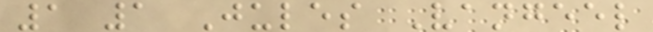1 1 Jules Vangeel
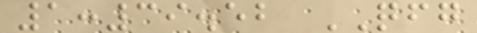1:39.52 QFG
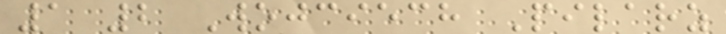1 2 Wojciech Pilarz
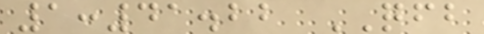1:41.22 QFB
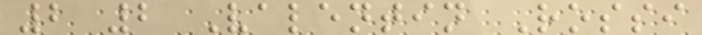2 2 Valentin Rossi
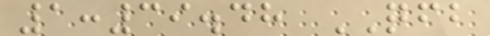1:39.48 QFB
